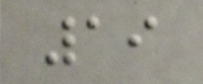19
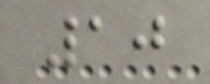10
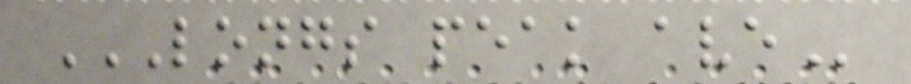LONGS PEAK AVE
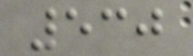530
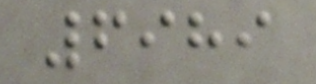6989
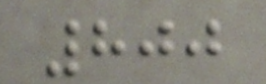800
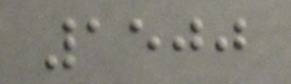1500
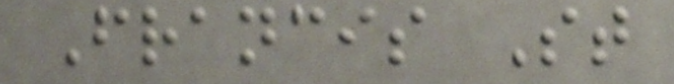Francis St
